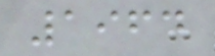1964
